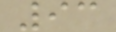93
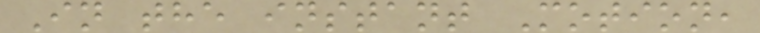In the instant Motion,
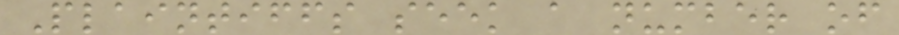Plaintiffs seek a number of
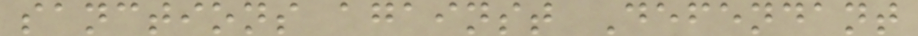sanctions against Defendant
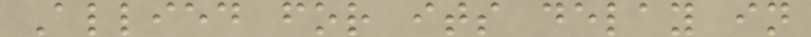Allied for its delay in
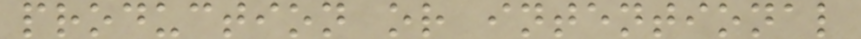production or intentional
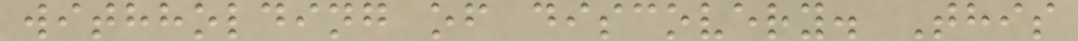withholding of discovery. This
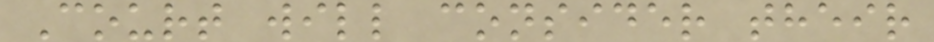Court will consider their
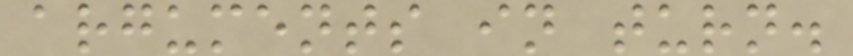arguments in turn.
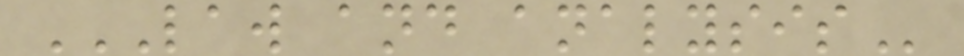LAW AND ANALYSIS
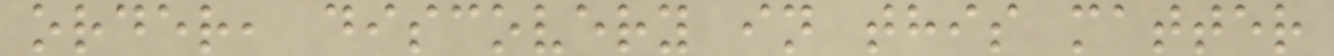order, discovery in this matter
